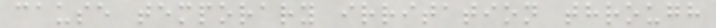cause temporary irritation through
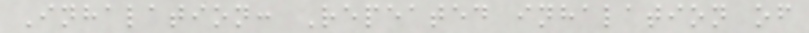Inhalation: Repeated inhalation of
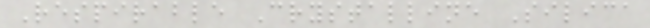Respirable Crystalline Silica
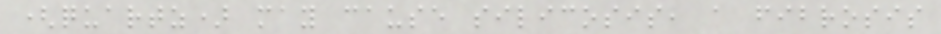(quartz) may cause silicosis, a fibrosis
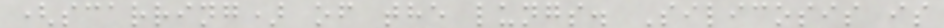(scarring) of the lungs. Silicosis is
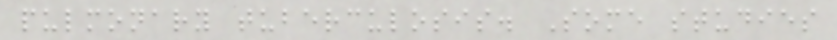pulmonary tuberculosis. Some studies
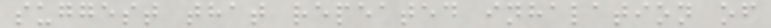suggest that repeated inhalation of
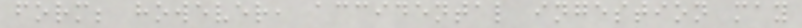form; however, accidental ingestion may
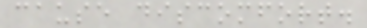cause discomfort.
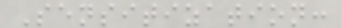Sensitization:
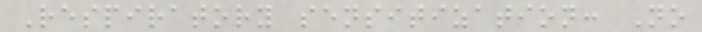Respiratory sensitization: No
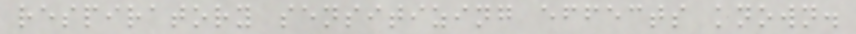respiratory sensitizing effects known.
